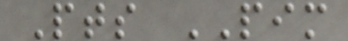Pts PIM
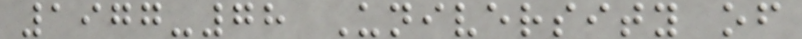1977-78 University of
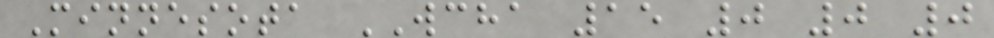Minnesota WCHA 15 0 0 0
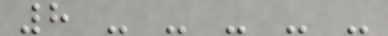8 - - - - -
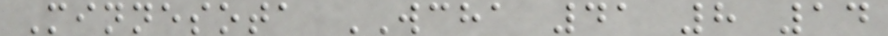Minnesota WCHA 41 8 14
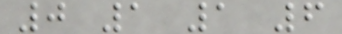0 1 1 6
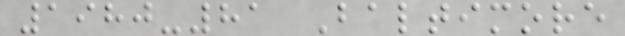1980-81 Baltimore
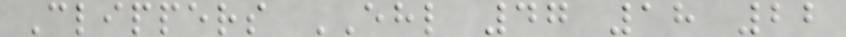Clippers EHL 47 18 22
